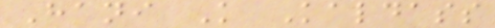Hani K Kaldass
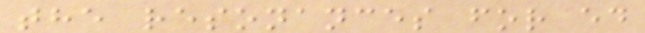the resonances for ed
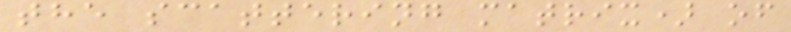the scattering matrix) of
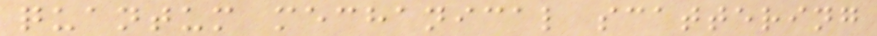quantum mechanical scattering
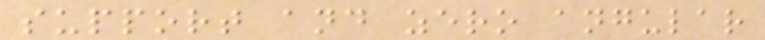support and zero angular
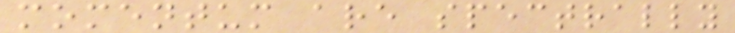momentum are spectrally
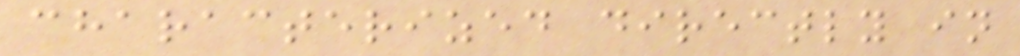characterized directly in
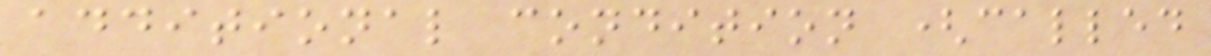additional condition (called
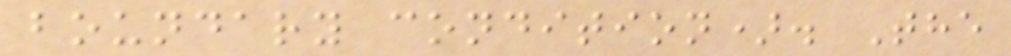boundary condition). The
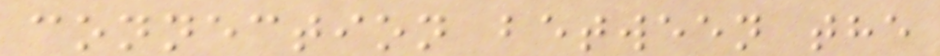connection between the
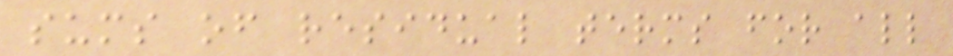sums of residual terms for all
